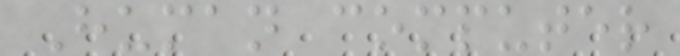Human computer
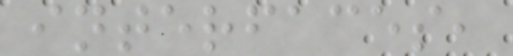interfaces,
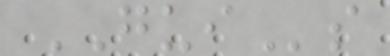GUIs
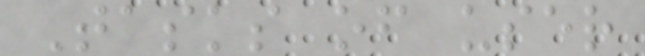Tasks of user
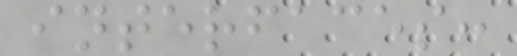interfaces:
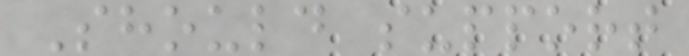Should support
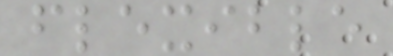flexible
